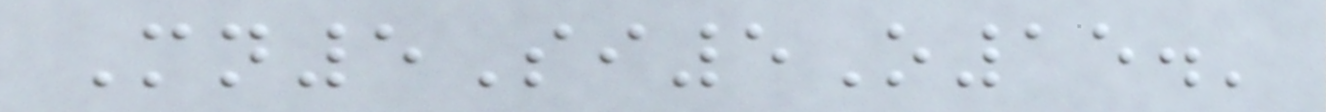Mn5Si5O15.'
